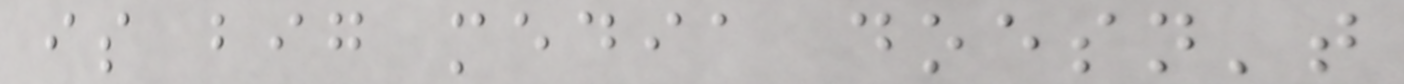is big media doesn't
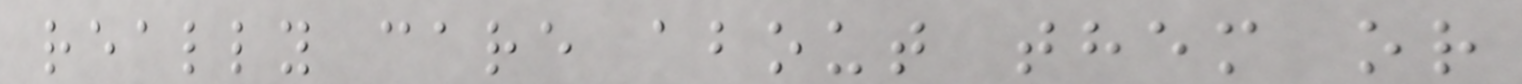really care about them or
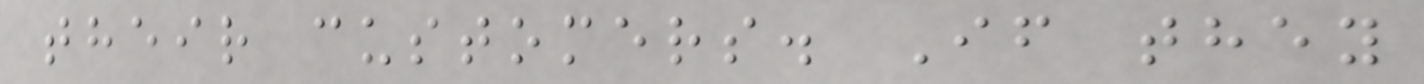their customers. If they
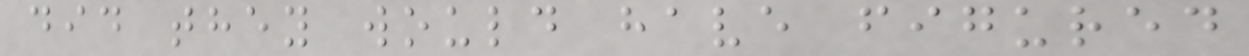did they would have figured
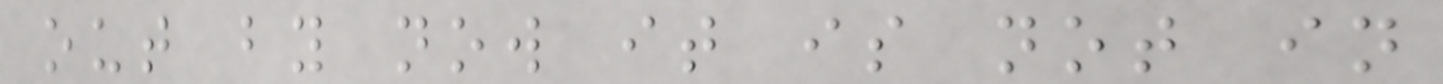out by now it is not in
